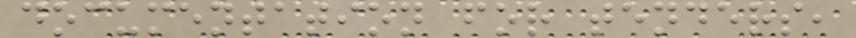documentation for tenders,
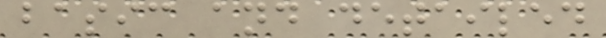basic and detailed
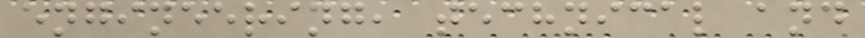engineering, technical and
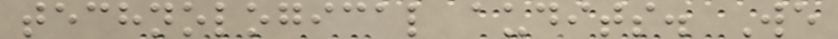technological audits. We
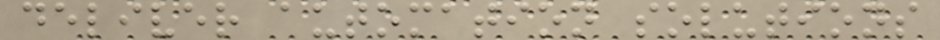deliver automation solutions
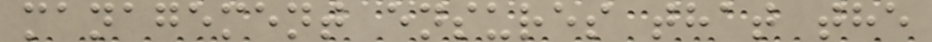management ensures that the
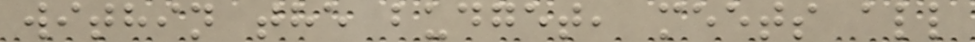within the budget, meets all
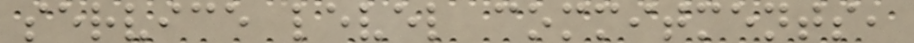service level commitments,
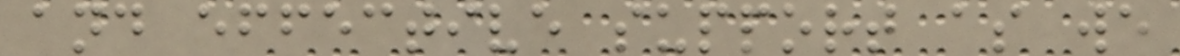and effective support as we
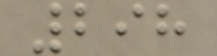298
